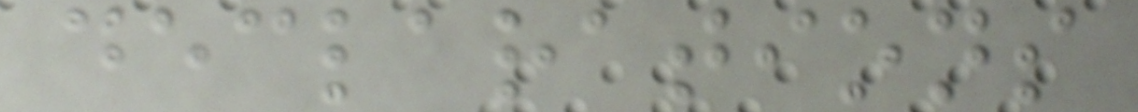declarations
